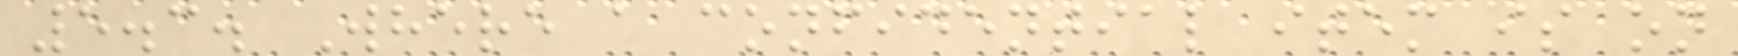5.3. Where a confidential item is on
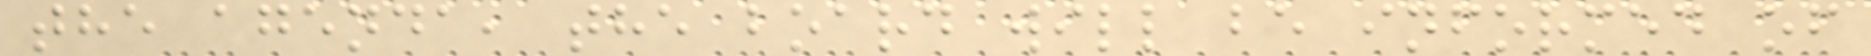the agenda, the board will be informed of
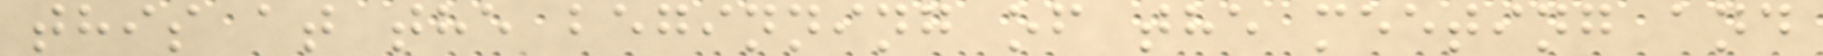this at the beginning of the meeting and
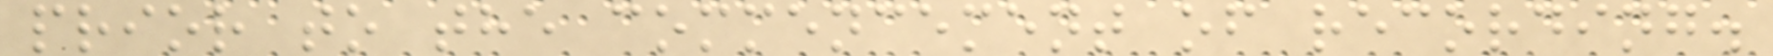prior to the commencement of recording.
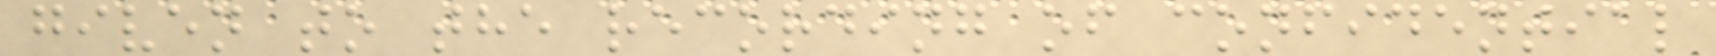given to the recording of confidential
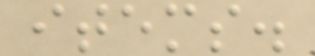items.
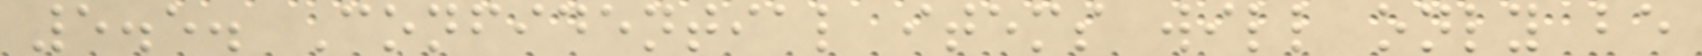5.5. Confidential items will only be
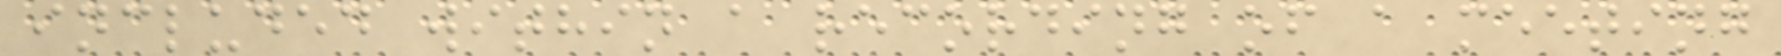included within a recording of a meeting
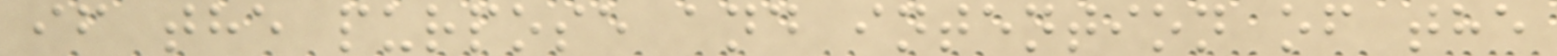if the purpose and intention of the
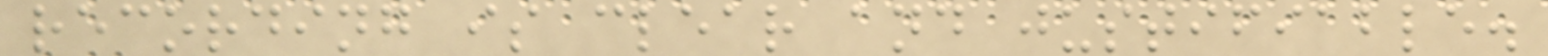recording is clear and justifiable.
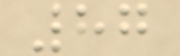87
